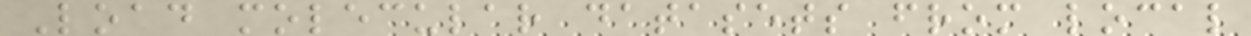Load molecular datasets from local
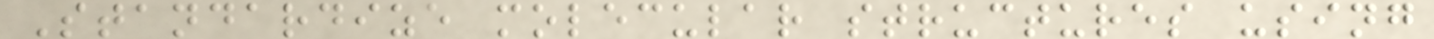Standardize molecular structures using
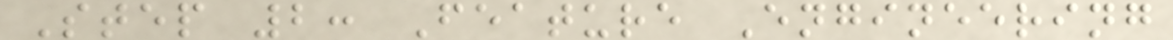Step 2: Feature Engineering
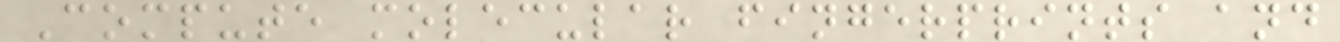Compute molecular fingerprints and
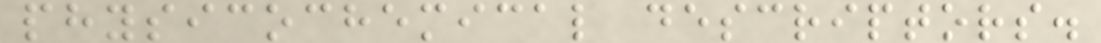physicochemical descriptors.
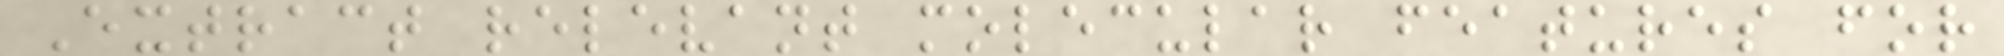Extract relevant molecular features for
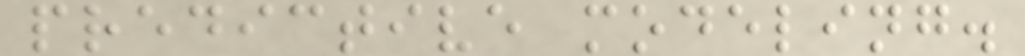predictive modeling.
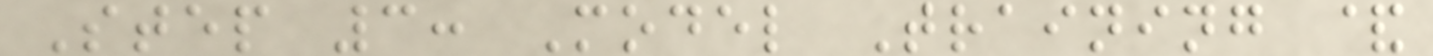Step 3: Model Training &
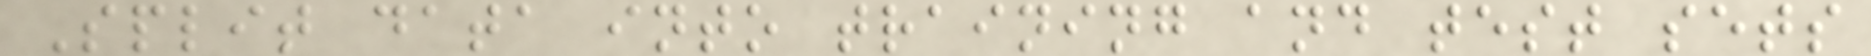Split data into training and test sets
